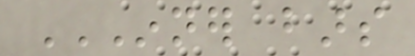INNER BARS
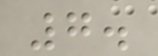7.
